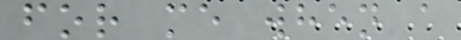for me when a
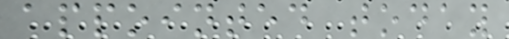appointed today
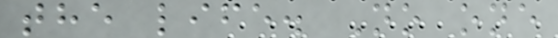the life. No one
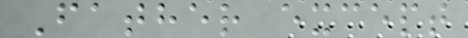Father except
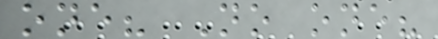one? No one?
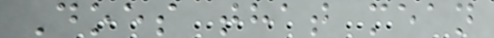Does that mean
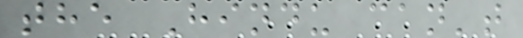the Hindu can't
